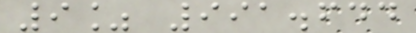9% 991.644
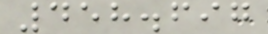458.697
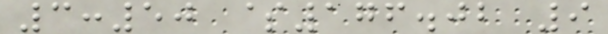3:50 $176.02 9
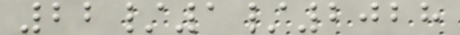22/1/2028
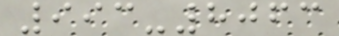993-8063
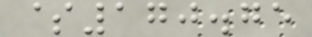$170.75
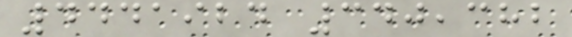4441924 340,382
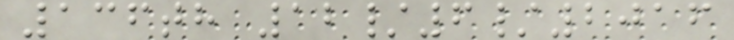136th 12/6/2016
